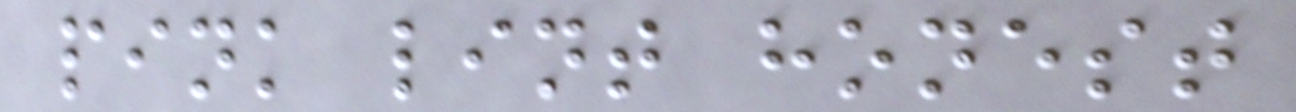pink lint honest
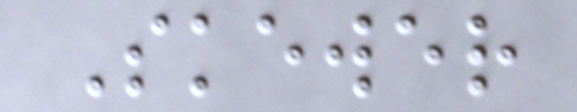Skewer
